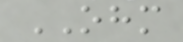OHM
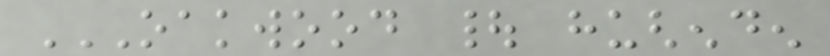OAKWOOD | HUGHENDEN
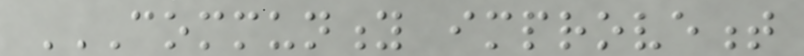COMMUNITY IMPROVEMENT
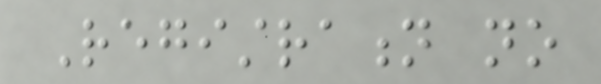Registration no
